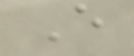E
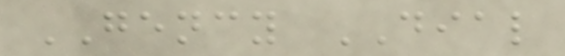GENCY DIAL
